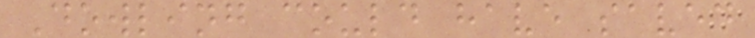Dowling could have saved
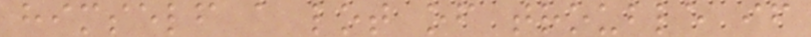himself a lot of trouble if
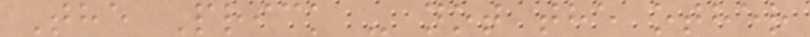The Prick - not the other
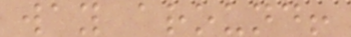way around!
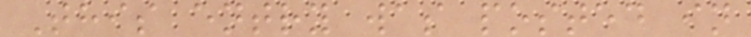This entry was posted in
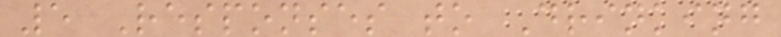5 Responses to Drinking
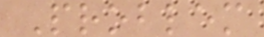Problem
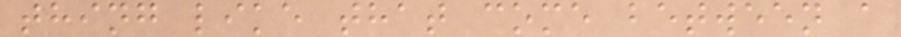thing like that come between a
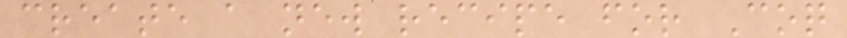create a new recipe for Coq
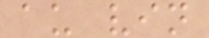au vin
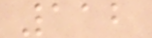112
